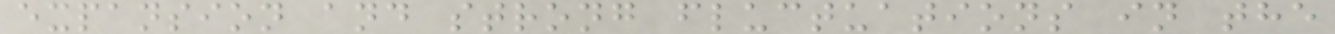expansion and strong fluctuations in the
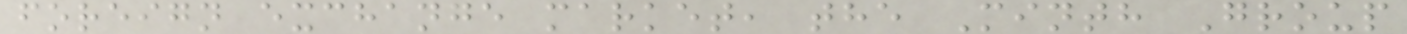foreign exchange market, the Minth Group
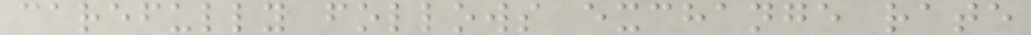carefully follows exchange rate
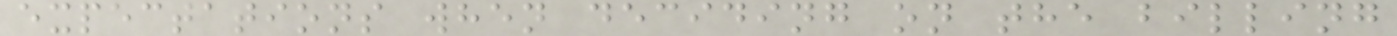expectations when deciding on the billing
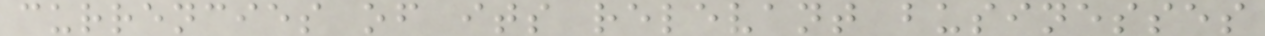currencies of its relevant businesses
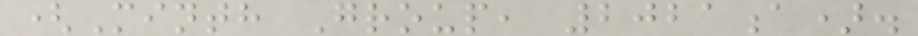(Minth Group, 2021a).
